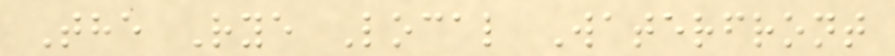The Rye Local Waterfront
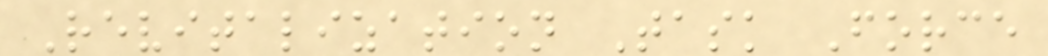Revitalization Task Force
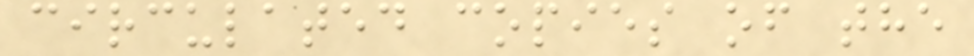circulated copies of the
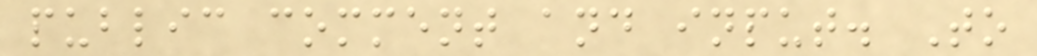public comment and input. To
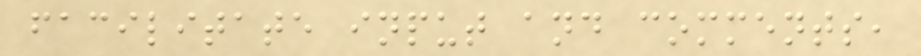facilitate input and comments,
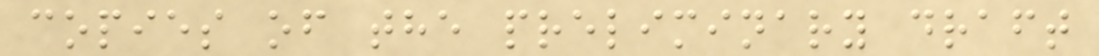copies of the preliminary draft
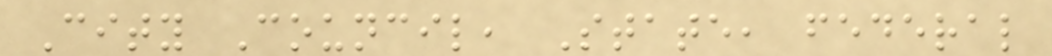City Council, State, federal
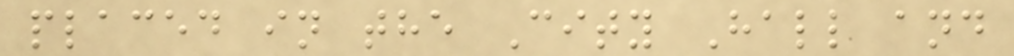placed in the City Hall and
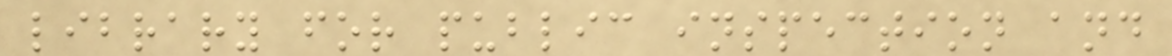library for public inspection and
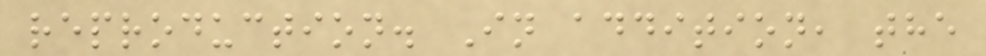reproduction. In addition, the
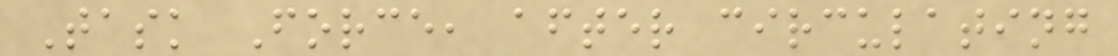Task Force, after circulating
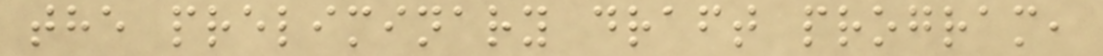the preliminary draft program,
